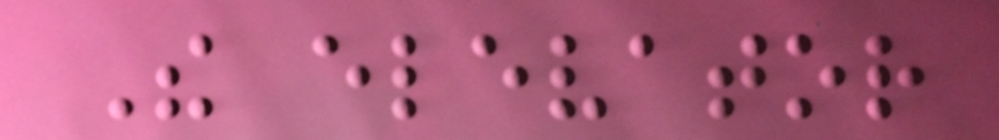The elevator
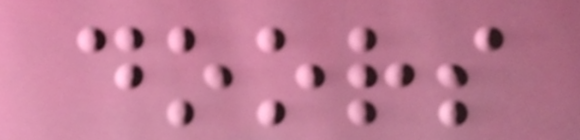doors
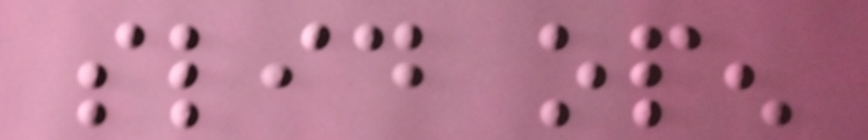slid open
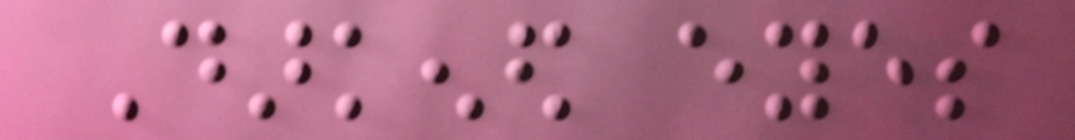Darkened eyes
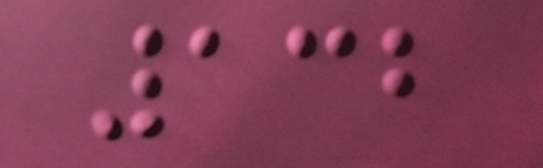132
